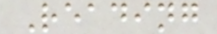Reading
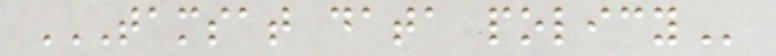TAMSAT DATA POLICY
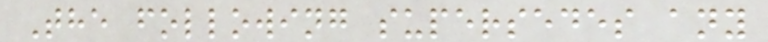The following supersedes any
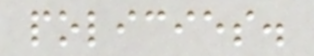policies.
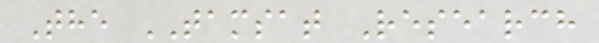The TAMSAT Research
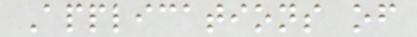Applications of
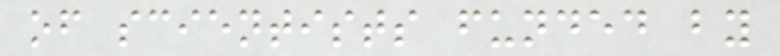of scientists funded by
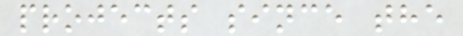projects since the
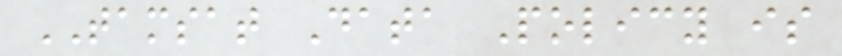TAMSAT Data Policy is
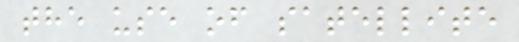the use of satellite
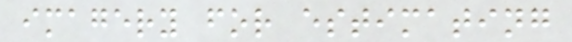imagery for estimating
